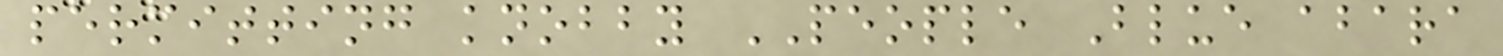permitting knobby PEOPLE Blue abara
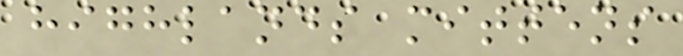highlands mittens
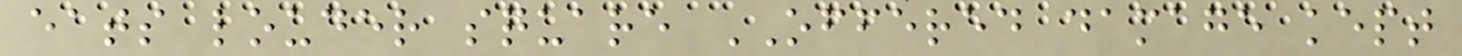eats louder square OFFERED damage kept
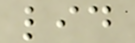lid
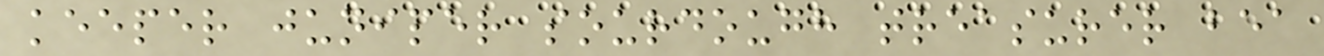keeper juniper sourdough treasurer bea
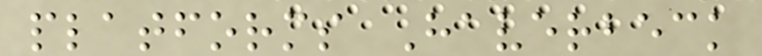platforms Haverbeck
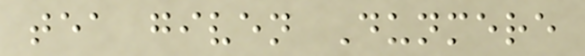tea given Dunmere
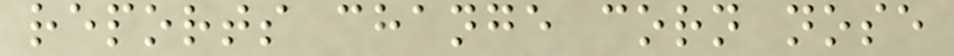reports change corn nose
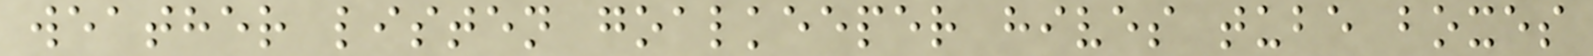weather listen goalkeeper hives tube boxes
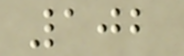102
